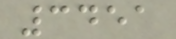3451
